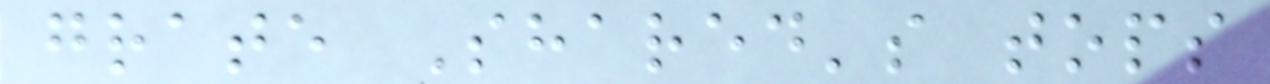grate Shared's tops
